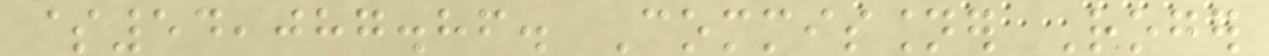$54,087.86. Commissioner Roger
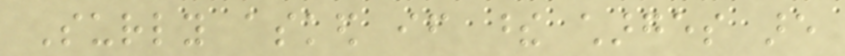Surly asked if these charges are
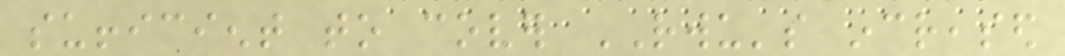sufficient to cover RWU's increased
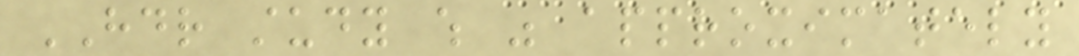HDR study which was approximately
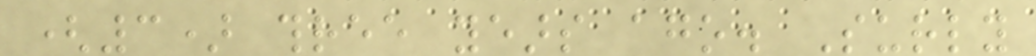(3) three years ago. Surly
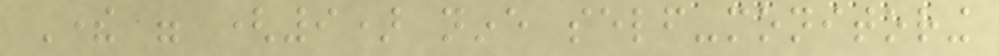There were (9) nine self-monitoring
